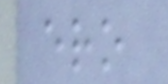ero
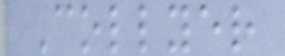Collyer
